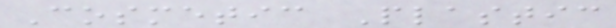Cosmetic Plastic
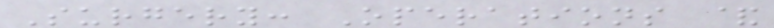Surgery: Operations &
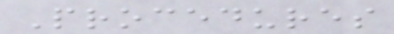Procedures
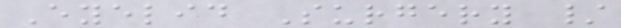Eyelid Surgery /
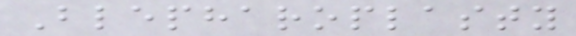Blepharoplasty
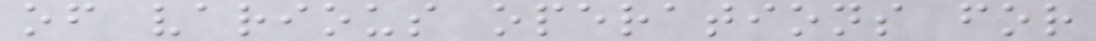of various operations for
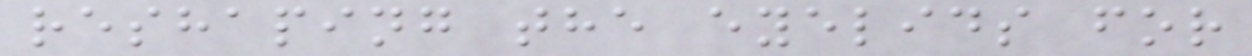reshaping the eyelids for
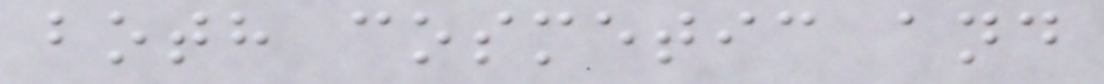both cosmetic and
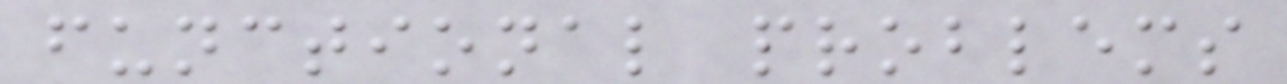functional problems
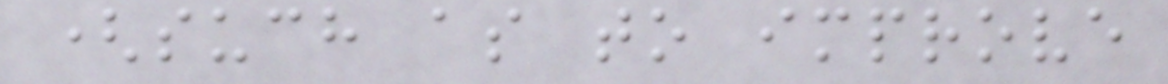(such as to improve
